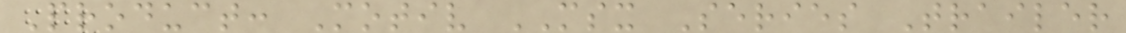Product: Motiv MSX Series Trailer
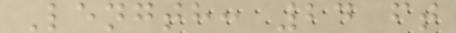Length: 24 ft
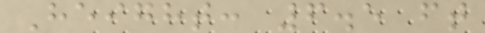Height: 6.5 ft
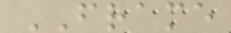FRAME
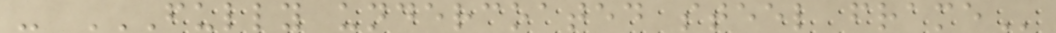- FULLY UNDERCOATED STEEL FRAME
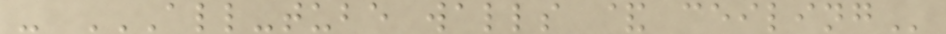- ALL-TUBE WALLS & CEILING
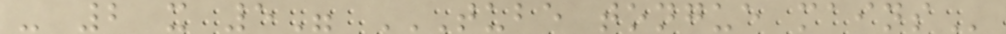- 2 x 5" TUBE TONGUE MAINS
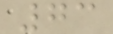73
